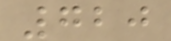720
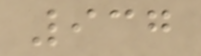937
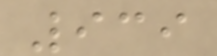939
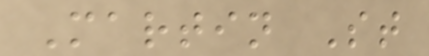Martin St
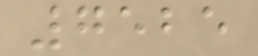7525
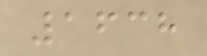1638
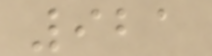921
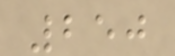250
